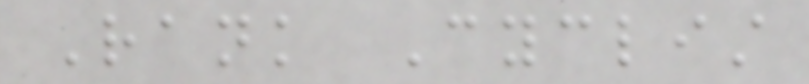Rank Cyclist
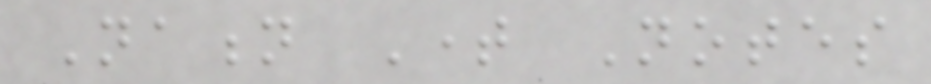Nation Time Notes
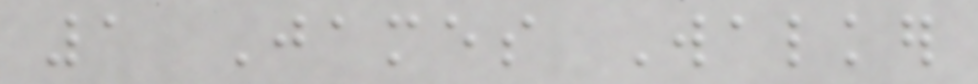1 James Walker
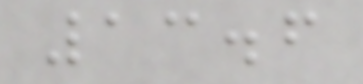13.6
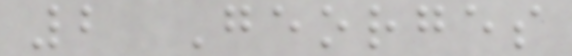2 Georges
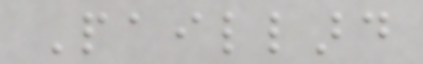Paillard
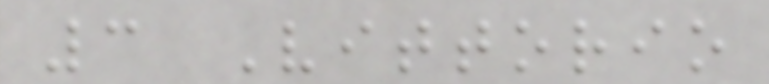3 Vittorio
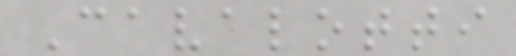Cavalotti
